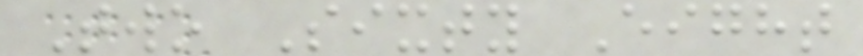Two Sixty Eight
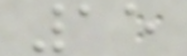15
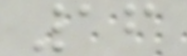16
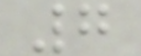7
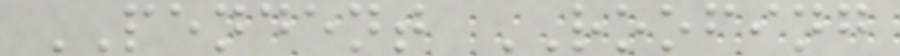PENDENT ROOFING
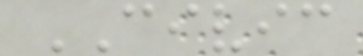CIVIC
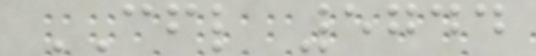CFL 5744
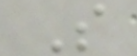S
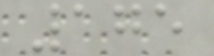175
